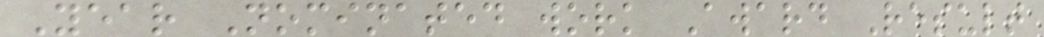Year Nominated work Award Result
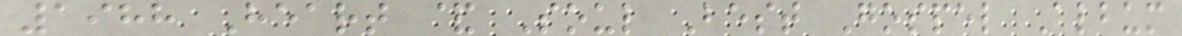1988 Heart & Soul Best Gospel Album
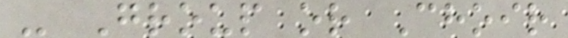- Group or Choir
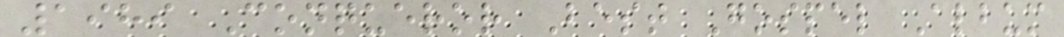1989 Conqueror Best Gospel Album
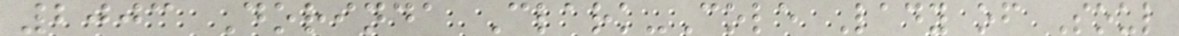2003 Dorinda Clark-Cole Lady of Soul
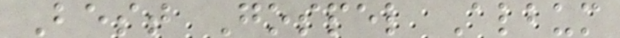Best Gospel Album
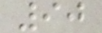90
